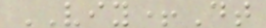VIY+Dt
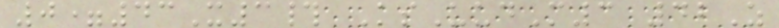0=43X3# KsUudM3 42Z
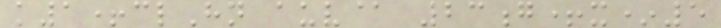k1+clHn auv@ 23g+x*5
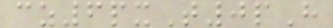cz6pxT0pH
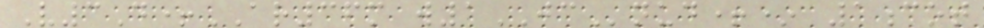V3D+AR36m w1JCnud+* 1cot
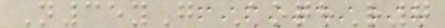N35yG AoqhR7
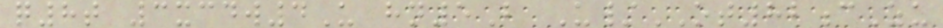q8t 3xcdw4U hn5B U/OT82cZu
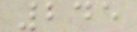245
